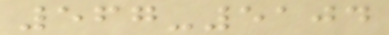567-5104
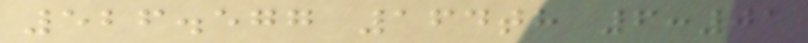526.577 164th 6:01
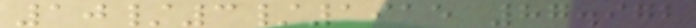10/3/1915 87.972
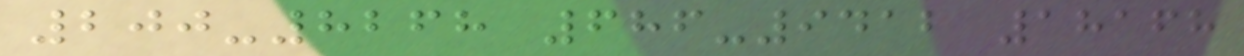200-8268 686-9412 18168
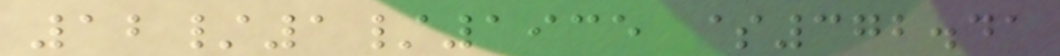12/1/1935 $372.41
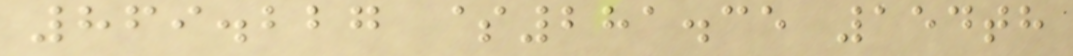869.227 $281.35 154th
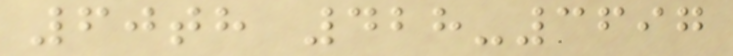60th 428-3697
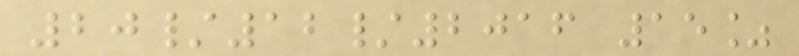20/12/2016 15%
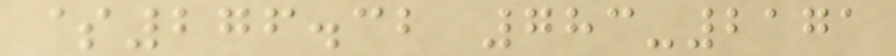$276.32 783-2171
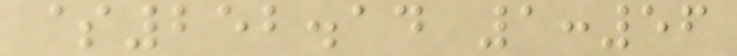$252.14 1:56
